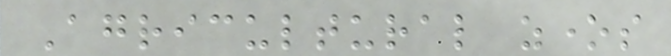Agricultural zones
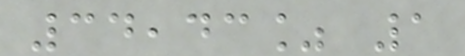34,43% 1
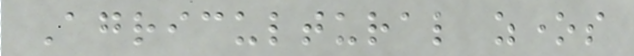Agricultural zones
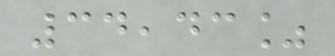34,43%
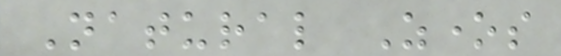Natural Zones
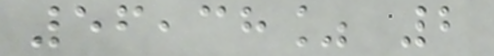56,38% 2
